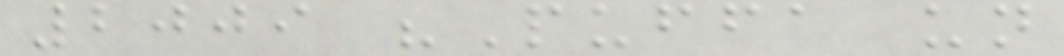2009 "Puffa un
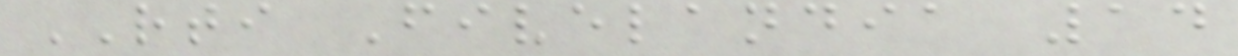RTI Fivelandia 14
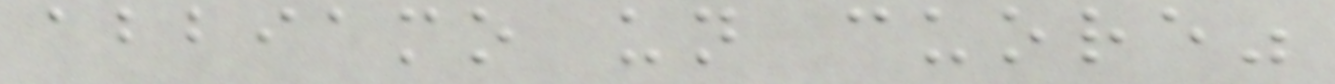abbiamo un cuore"
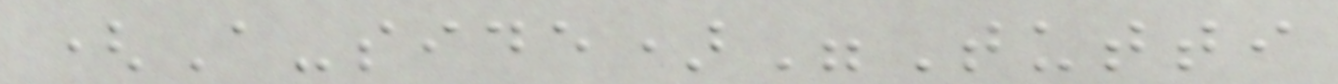(A-side)"Tutti
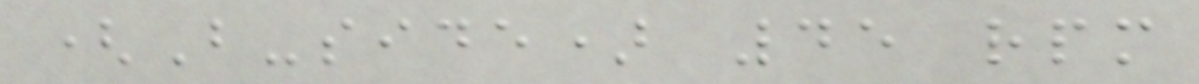(B-side) 45 rpm
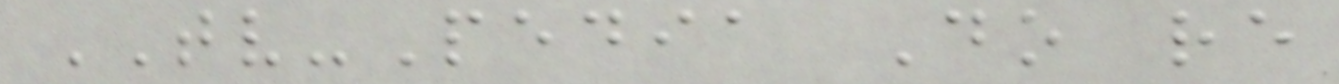TV-Pedia Do re
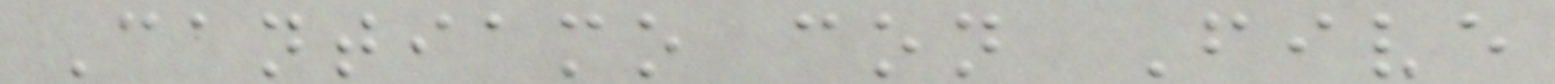Cantiamo con Five
